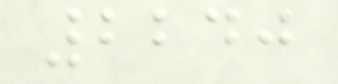2240
